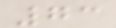73
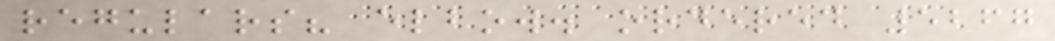regulars? elbow. ordered 5267
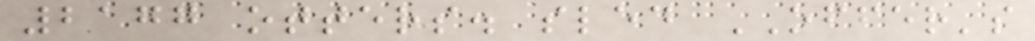2177 otters. sled OFFER's
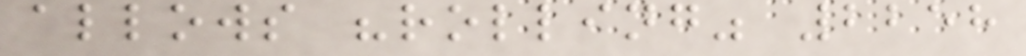allows "rolling" 2258
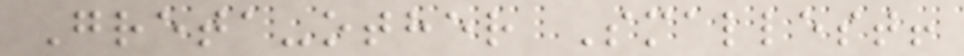Greta-other Smallest!
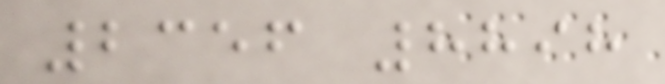2356 8898
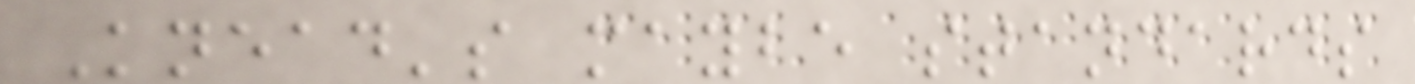Knead's maybe standards
